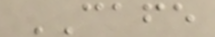CAFE
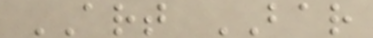ART BAR
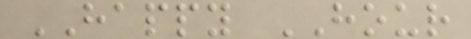HAPPY HOUR
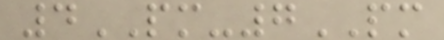4PM-7PM
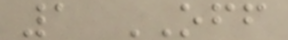1 OFF
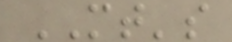MT's
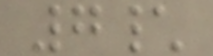7\
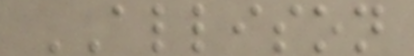ALLISON
